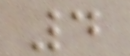4
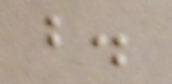b.
